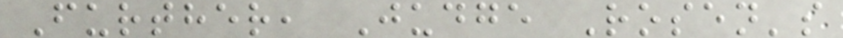Further, Judge Rosen's
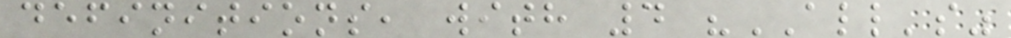definitions, with 4 "ALL's"
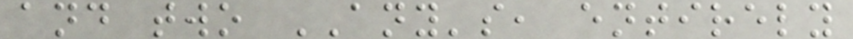and two ANY's, entirely
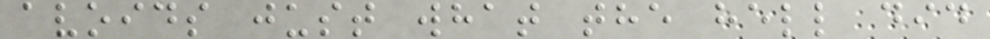avoids just what the hell did
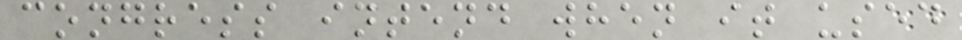congress intend when it used
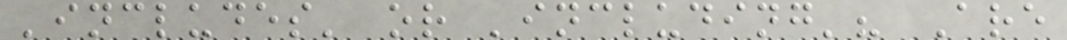'includes' or 'including'? Are
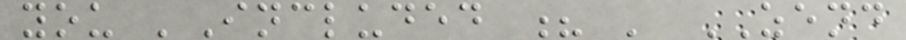you 'Included ? ' ZEND
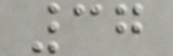37
